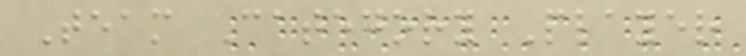Team Category Player
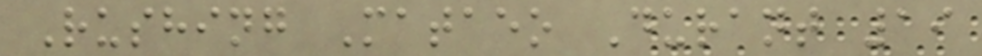Rushing Mataeo Durant 19
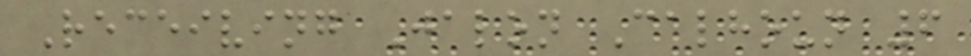Receiving Jalon Calhoun 6
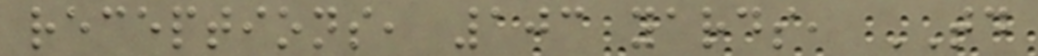receptions, 103 yards, TD
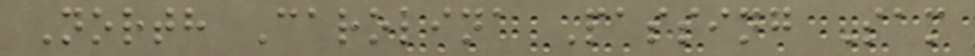North Carolina Passing Sam
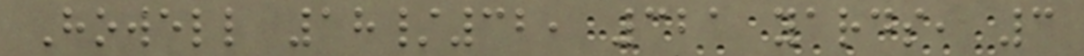Howell 18/32, 321 yards, 3
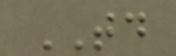TD
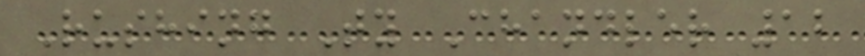Rushing Ty Chandler 12
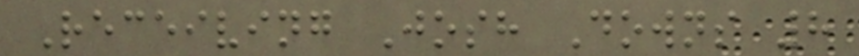Receiving Josh Downs 8
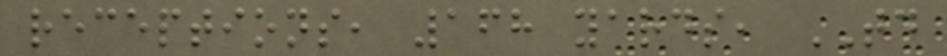receptions, 168 yards, TD
